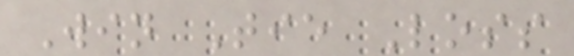Win Tie Loss
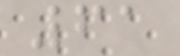61
